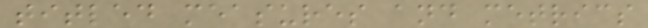titled measures and metrics
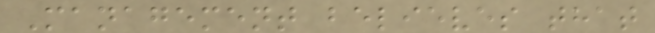Management believes that
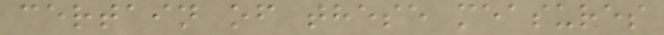certain of these measures
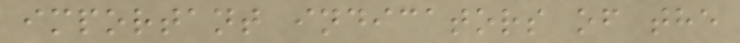important indicators of the
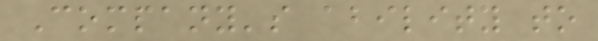Company's ability to
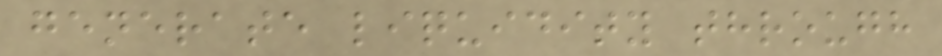generate liquidity through
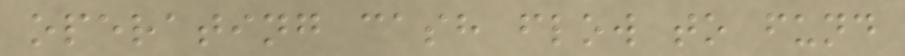operating cash flow to fund
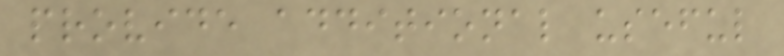provide additional useful
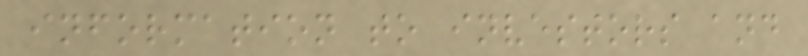information to investors and
